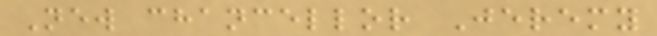New chancellor Jeremy
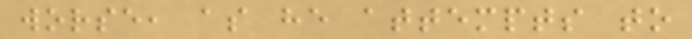worse, as he attempts to
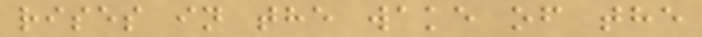rises in the wake of the
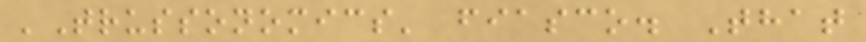'Trussonomics' fiasco. That
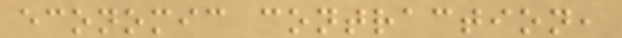economic contraction,
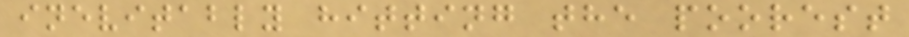inevitably hitting the poorest
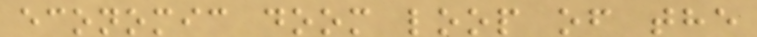economic doom loop of the
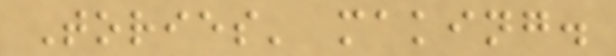Tories' making.
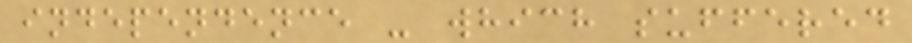independence - which suffered
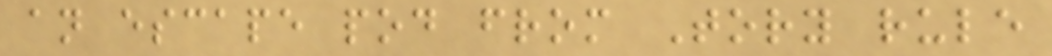an escape pod from Tory rule
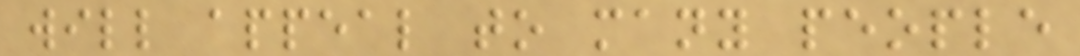will appeal to many people
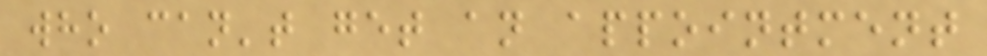who can't get an appointment
